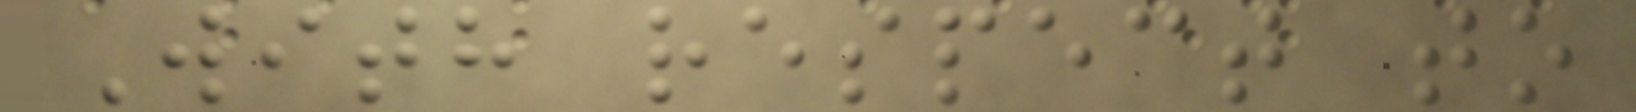With respect to
